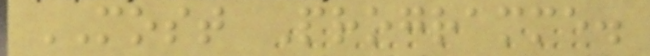MOST Programme.
